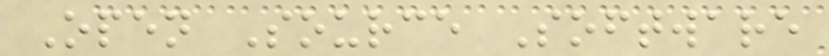Open Source Software
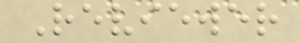Reviewer
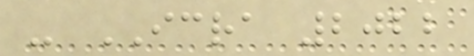- ICRA 2022
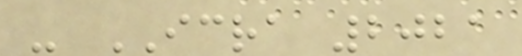- ICRA 2021
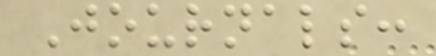Journals:
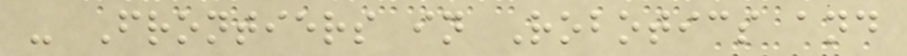- Frontiers in Robotics and
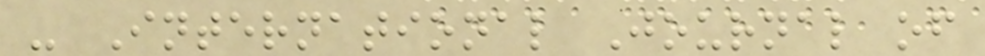- International Journal of
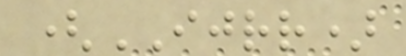(IJRR)
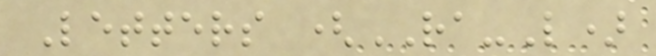Letters (RA-L)
